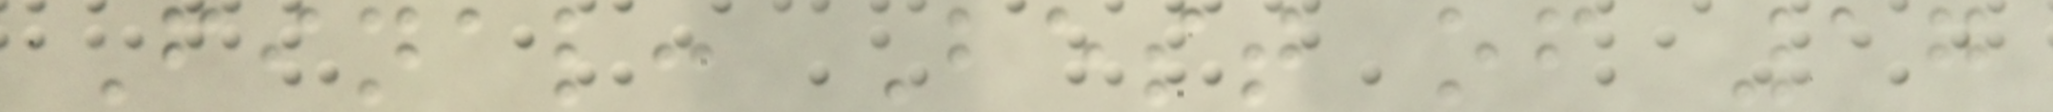Final: Best of 17
